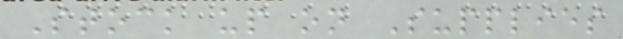Stock up on Supplies
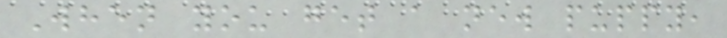When you get a new puppy,
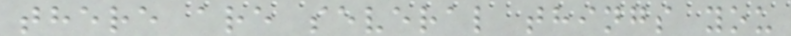there are several things you
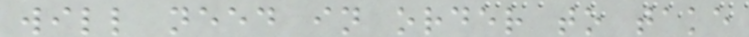will need in order to take
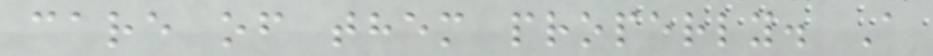care of them properly. A
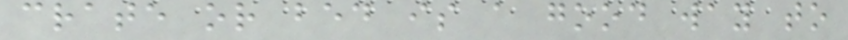crate or bed is a good way to
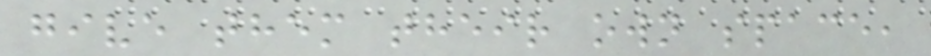give them their own space,
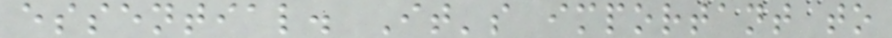essential. It's important to
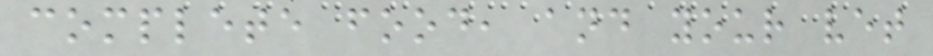complete food, and your vet
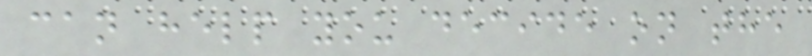can help you decide on the
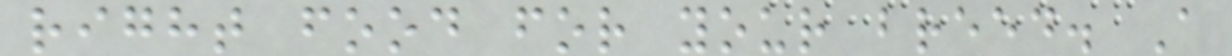right food for your breed. A
